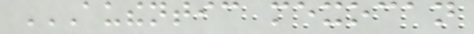AUTHENTIC MEXOCAN
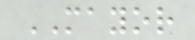MAYOR
